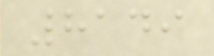8149
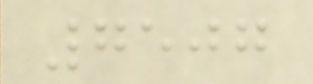7507
